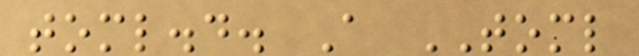toml.d. A TOML
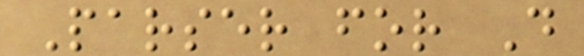Parser for D
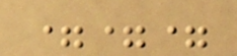===
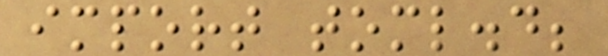import toml.d;
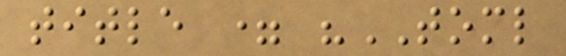title = "TOML
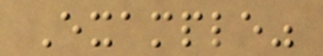Example"
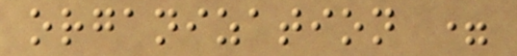organization =
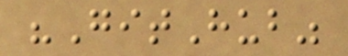"GitHub"
